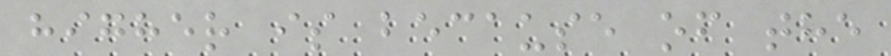higher is because of the
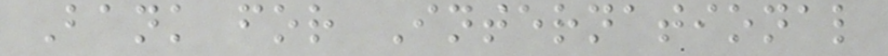Bank for International
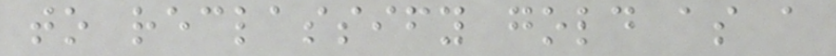to reclassify gold as a
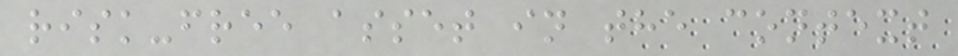risk-free asset in the context
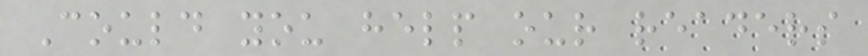Could you help our readers
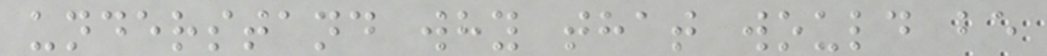understand why that would be
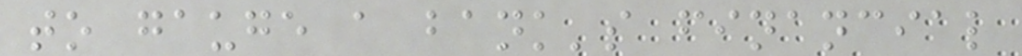to gauge a bank's financial
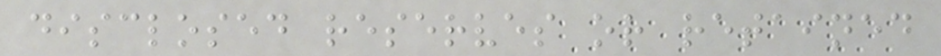disclosed reserves or retained
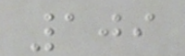109
